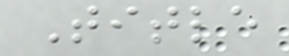Title
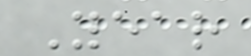Year
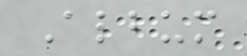Album
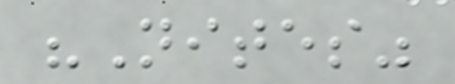"Nites"
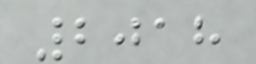2018
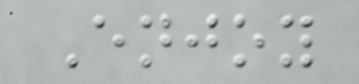Enjoy
